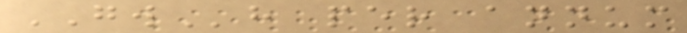GWh per annum
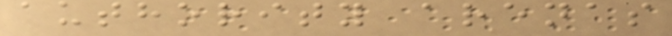authority arenas
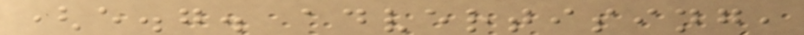(e.g. advertising,
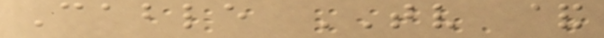Cable TV &
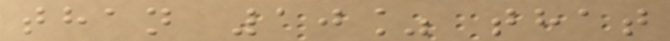than 10% that
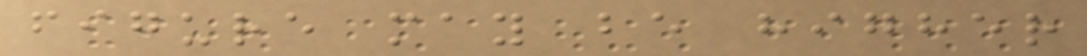figure may be higher
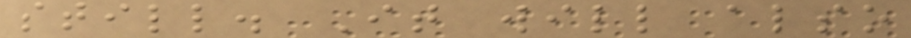still. It will also
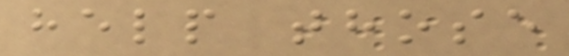help those
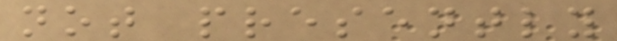not presently
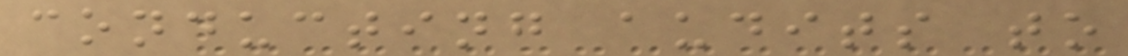conducting audits to
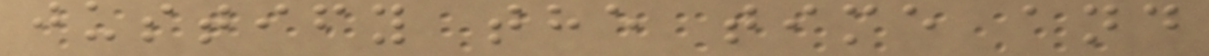justify the time and
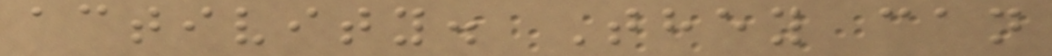activity. They can
